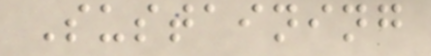Sustaining
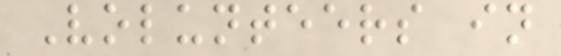Volunteers in
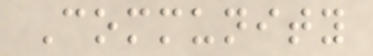Community
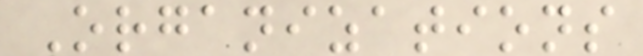Organizations
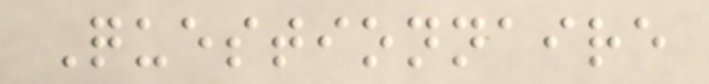Questionnaire
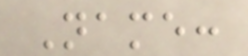Name:
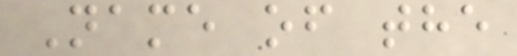Name of the
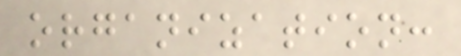organization:
